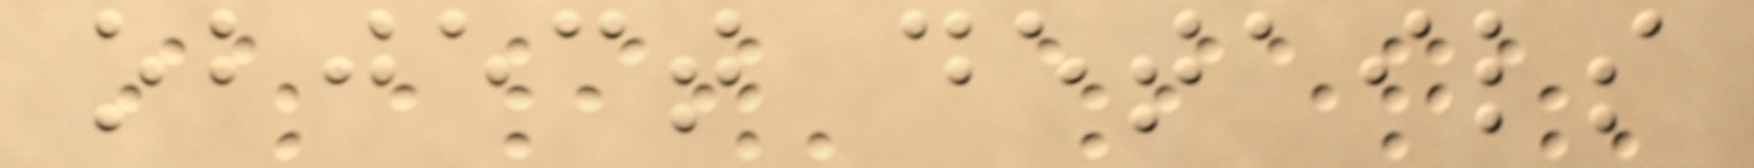object details
